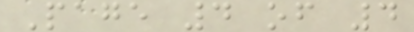Page 4 of 4
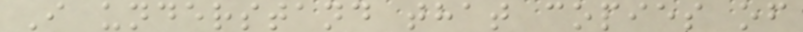I understand that copies of
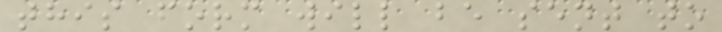this form will be sent to
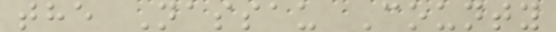the Nassau County
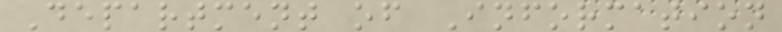Department of Information
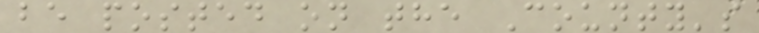be posted on the County's
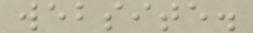website.
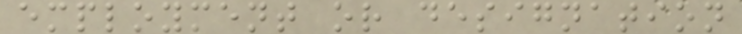employment or designation
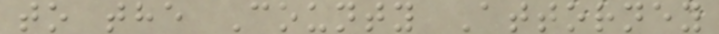to the County Attorney
